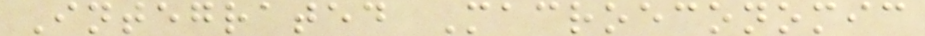Integrated Macroeconomic
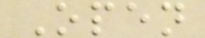Open
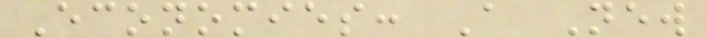Economies: A New
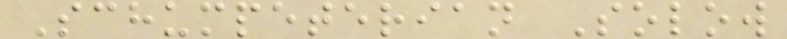Schumpeterian Solow
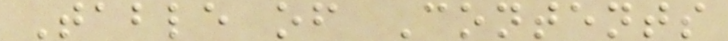Table of Contents
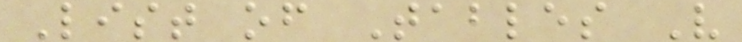List of Tables V
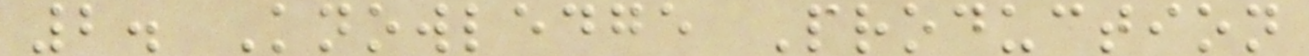2. Knowledge Production
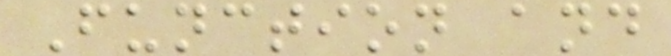Function and
